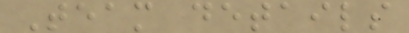Team details
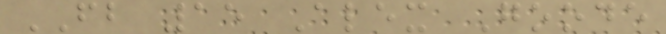FB 15 Alex Goode
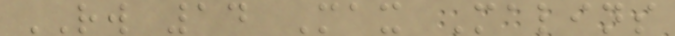RW 14 Max Malins
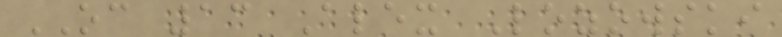OC 13 Alex Lozowski
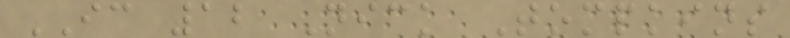IC 12 Nick Tompkins
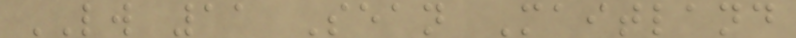LW 11 Sean Maitland
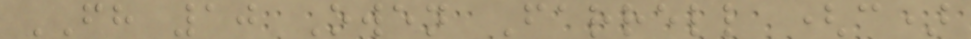FH 10 Owen Farrell (c)
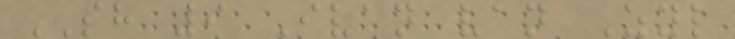SH 9 Ivan van Zyl
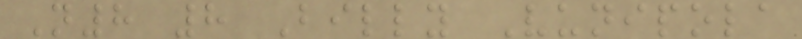N8 8 Billy Vunipola
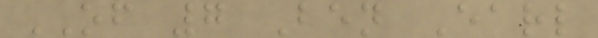OF 7 Ben Earl
